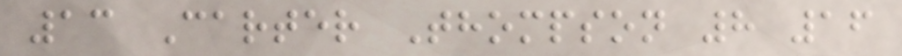13 Carter Thompson 8 16
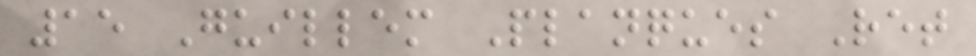15 Guillem Planques Ret
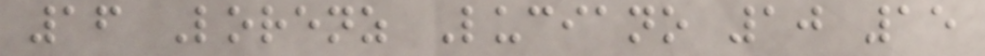16 Lorenz Luciano 10 15
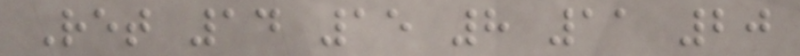Ret 14 15 8 11 20
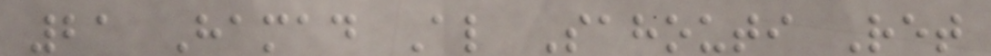21 Hamad Al Sahouti Ret
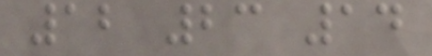12 23 14
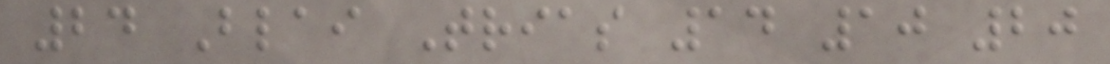24 Blai Trias 14 10 20
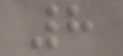8
